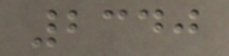2340
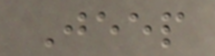Jeep
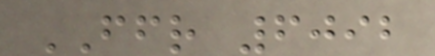FFR 6092
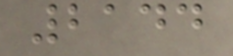2144
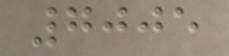7005
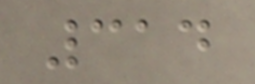314
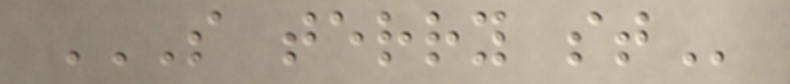S TERRY ST
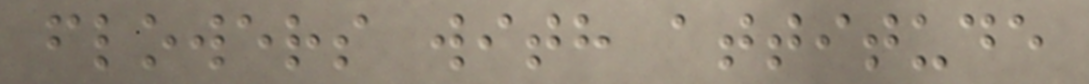flowers with attitude
